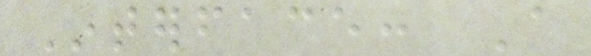Interface: A
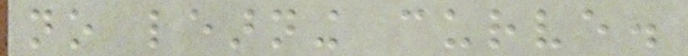no learning curve.
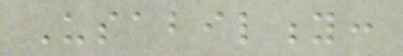Usability:
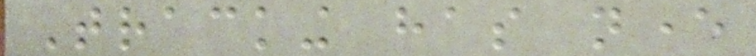Tracking has never
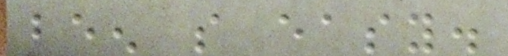been so easy.
